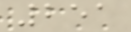251
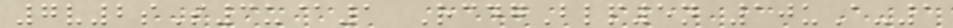7v2sS3u@1 RcdgBlp5n 10uA-1
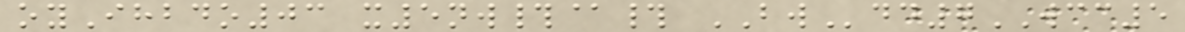oyIhbdo03 x5nw#@# BWdd7WCC5
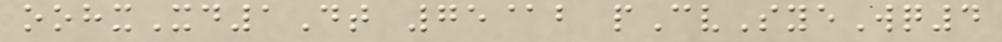oohxXd1Dt 75@b pCvSyeWq4
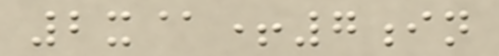2x@+7in
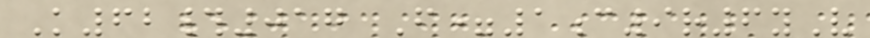K62#017 F=1c9r6yV
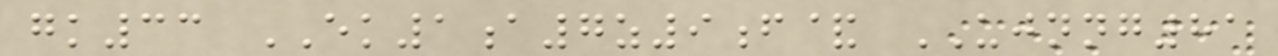gk33 EK1a7z9f& UJNNG81
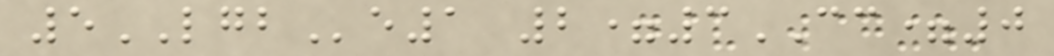5LGBe1 2=3CC=0
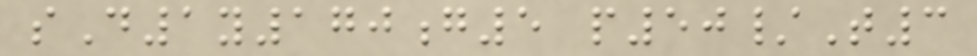sD1y170g5 p50/T3
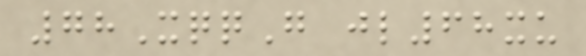78XqqG jl68xu
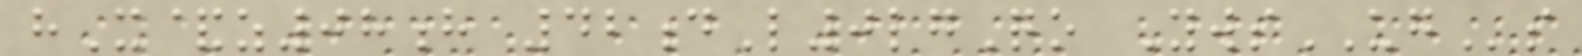hX&z08h 42dL0lgQo YwsUGs
